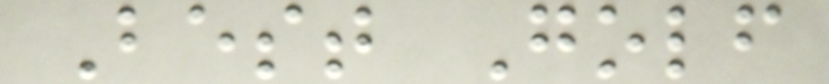Best Golf
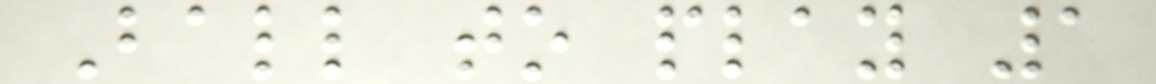Ball to play 1
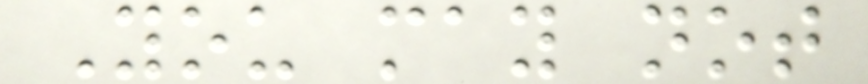You may not
